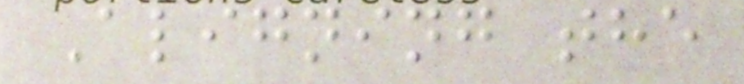Aligning the
